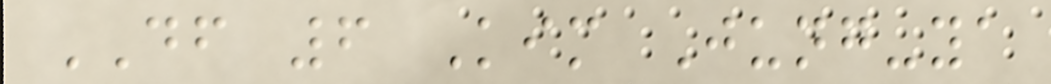DF 6 Kim Jung-ya
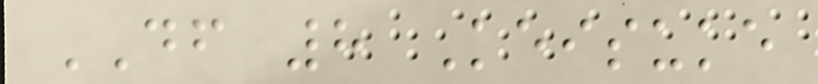DF 8 Keisuke
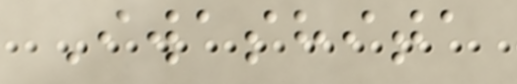Iwashita
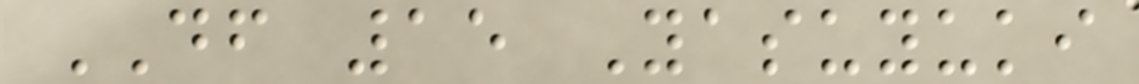DF 15 Yasuyuki
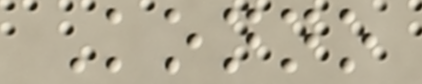Konno
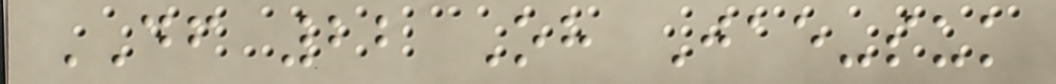DF 22 Oh Jae-suk
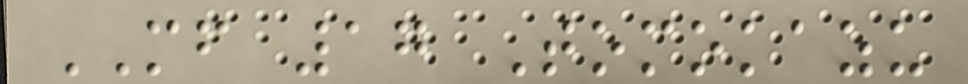MF 17 Tomokazu
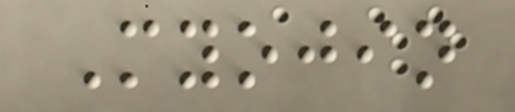Myojin
